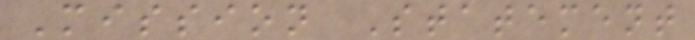Mission Statement
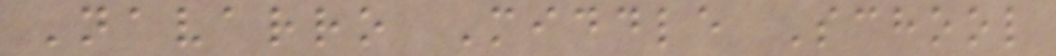Navarro Middle School
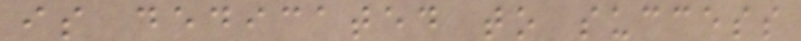is dedicated to success
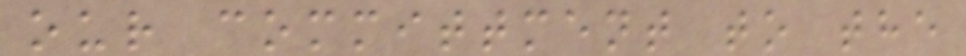our committment to the
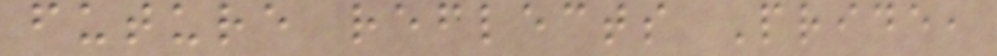future reflects Pride,
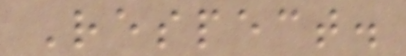Respect.
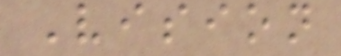Vision
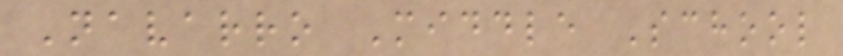Navarro Middle School
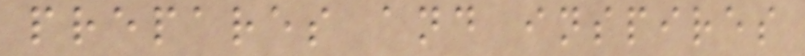prepares and inspires
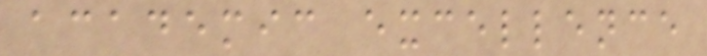academic excellence
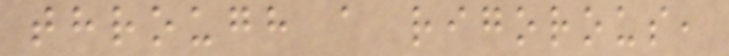through a rigorous,
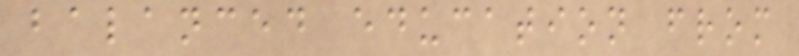balanced education from
